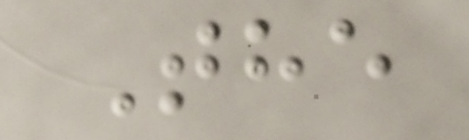The
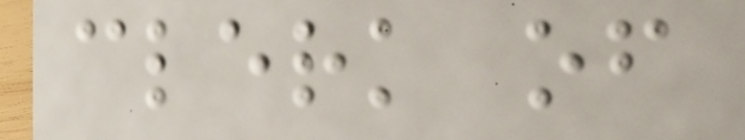clerk of
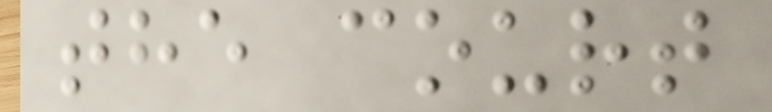the court
